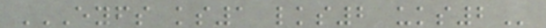EYFS KS1 LKS2 UKS2
